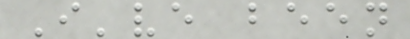I've been
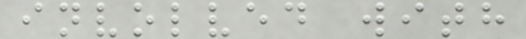involved with
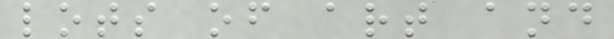lots of art and
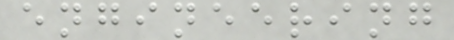engineering
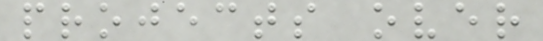projects over
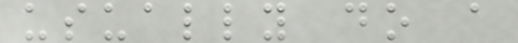usually do a
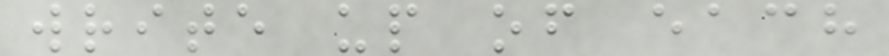write up of each
